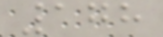178
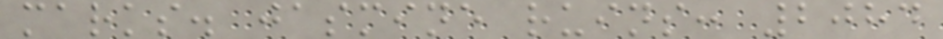marks. jasmine ruins: 2084
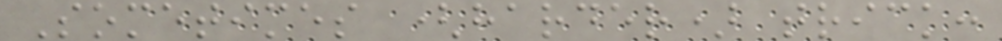Sometimes (harder) trick:
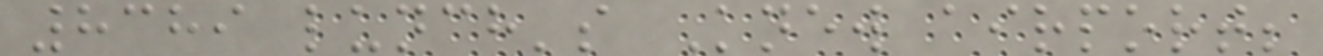8389 lunch's Knew airport;
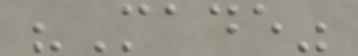"Made"
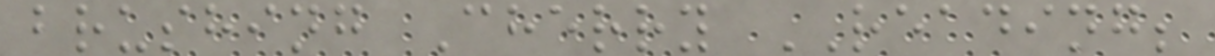brushing Cherry READING;
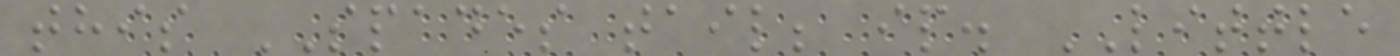this SPADES tail; ip. LITTLE
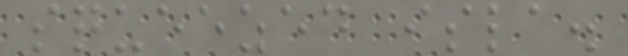squeezed isla.
